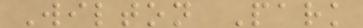Wilton Park
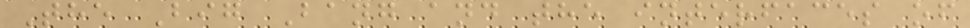The Big Bang and the interfaces of
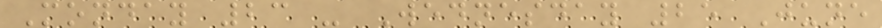Monday 23 - Wednesday 25 June
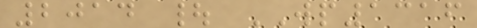2014 | WP1316
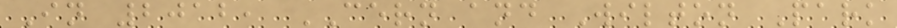In 2012, CERN and Wilton Park
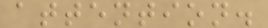attention.
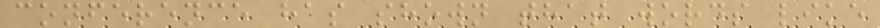conference has shown that words like
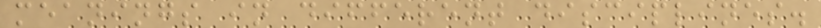meanings in different disciplines.
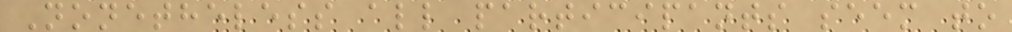Nonetheless all participants seem to
